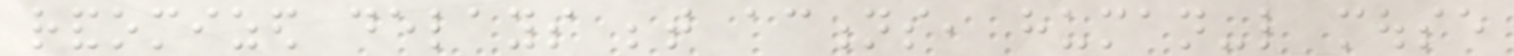randomized delays between actions, human-like mouse
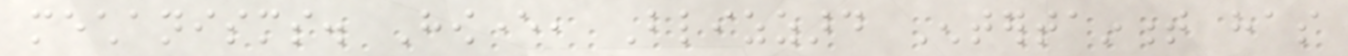mechanisms. However, Blizzard Entertainment has
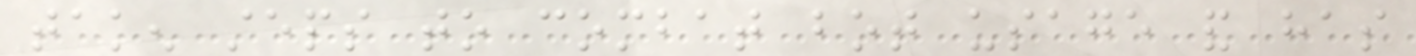taken steps to combat bot usage and has
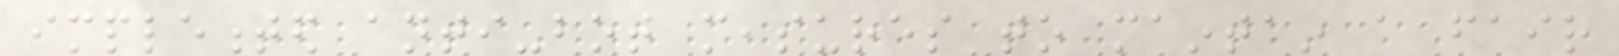implemented anti-bot measures to maintain a fair
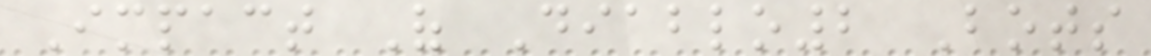Impact Of Diablo2 Bots
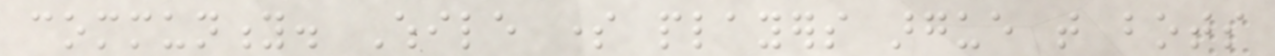community. While some players argue that bots
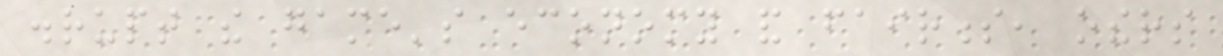disrupt the game's economy and fairness, others
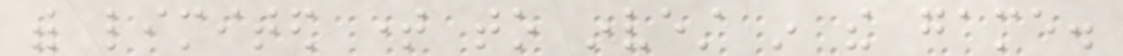with limited time to invest in the game.
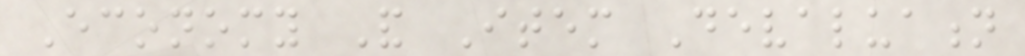Economy And Item Devaluation
